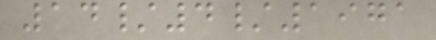14/4/1971
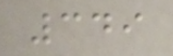349
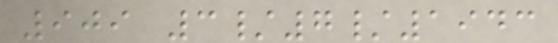909 3/7/1943
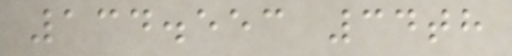134.553 34th
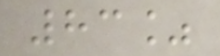83%
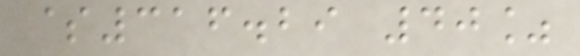$316.29 40%
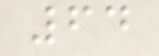64
